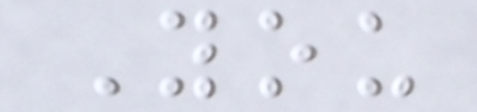You
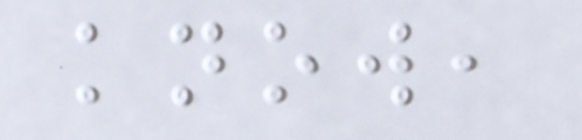know,
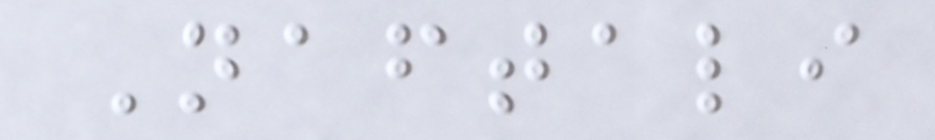Naftali
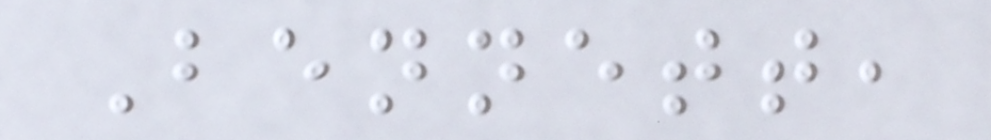Bennett,
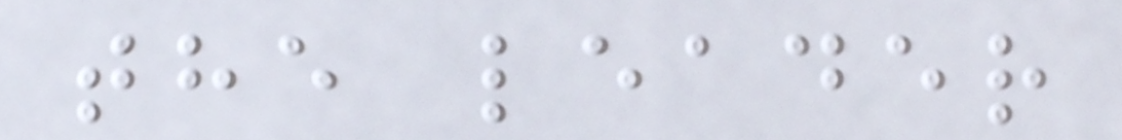the leader
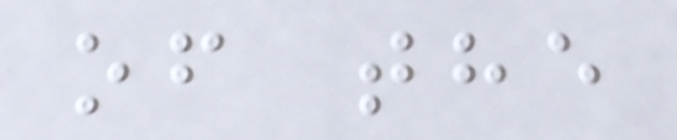of the
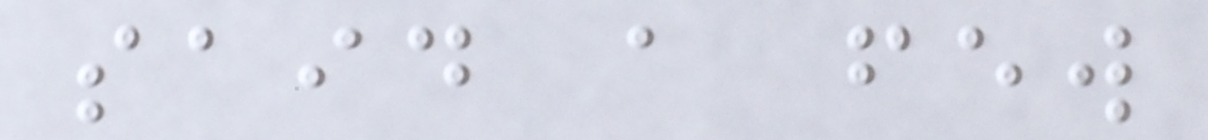said a few
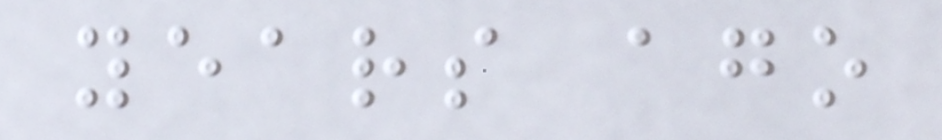years ago
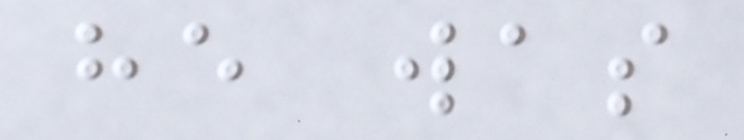he was
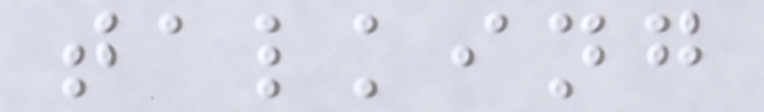talking
